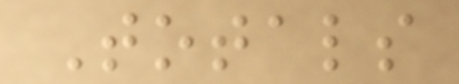Totals
